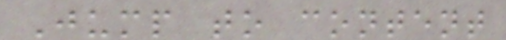Jump to content
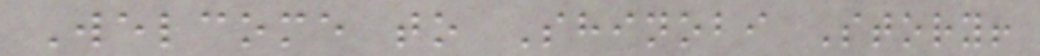Welcome to Shinobi Story!
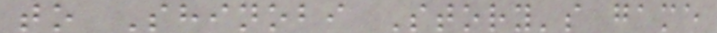to Shinobi Story's game
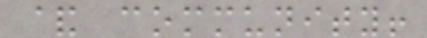& community!
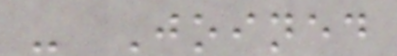- Joined
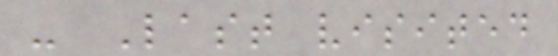- Last visited
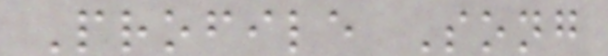Profile Song
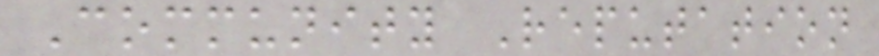Community Reputation
